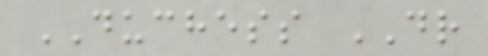DUCHESS DR
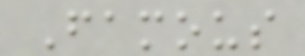Famous
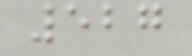527
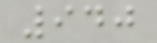940
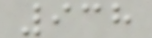938
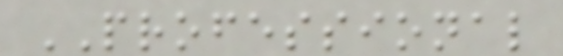PROFESSIONAL
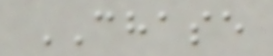CHASE
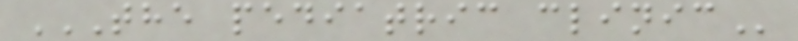THE PEDIATRIC CLINIC
